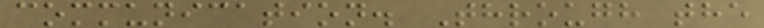communication. Through the
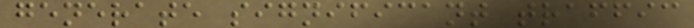generate significant traffic
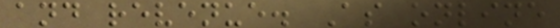and revenue. As online
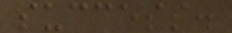success.
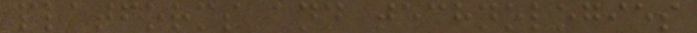platforms and technologies
